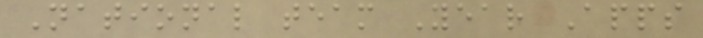National team Year Apps
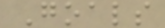Goals
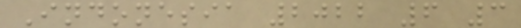Indonesia 2022 6 3
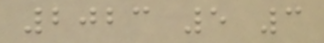2023 5 3
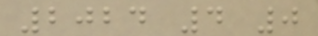2024 4 0
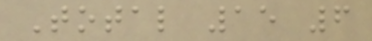Total 15 6
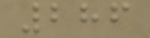286
